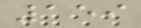159
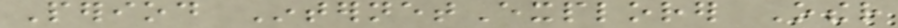Period InternetExplorer Other
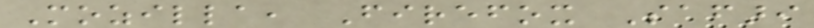Mozilla, Firefox Safari
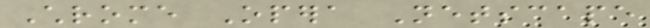Chrome Opera Netscape
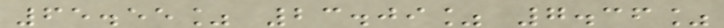65.55% 23.09% 7.36%
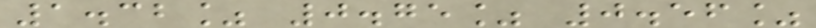1.32% 0.75% 0.56%
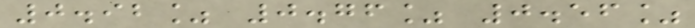0.92% 0.76% 0.56%
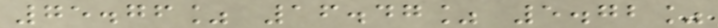75.76% 16.47% 5.72%
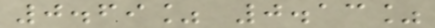0.69% 0.13%
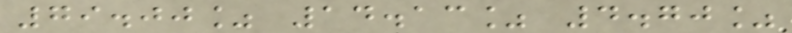79.00% 14.13% 4.70%
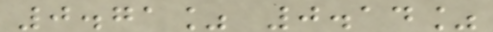0.71% 0.14%
